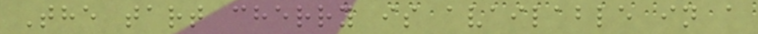The tart cherry is available in a
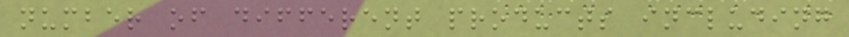number of different products including
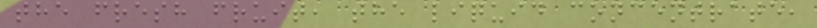the fresh fruit, the liquid concentrate,
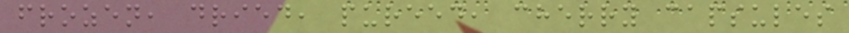frozen, dried, pureed, cherry capsules
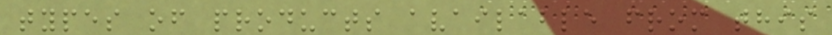types of products available from this
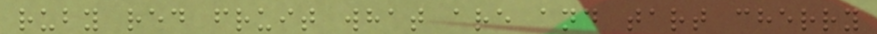ruby red fruit what are and tart cherry
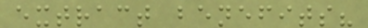extract benefits?
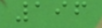196
